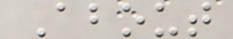About
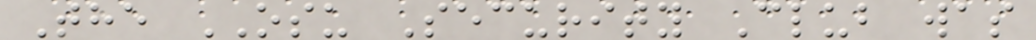The OSU Security Club was
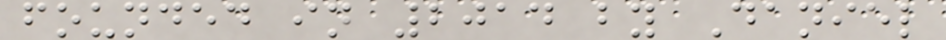founded in 2014 by Daniel
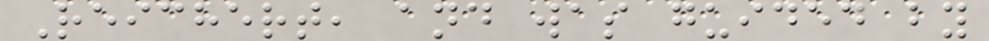Reichert, and was guided by
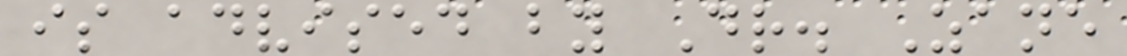is advised by Dr. Zane
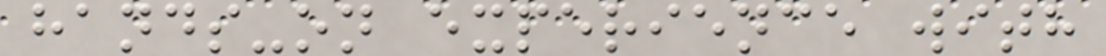hands-on experience with
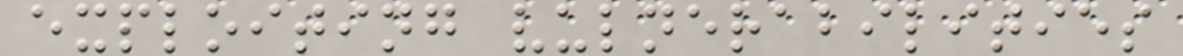exploiting vulnerabilities
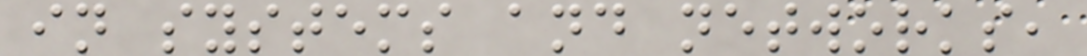in systems and networks,
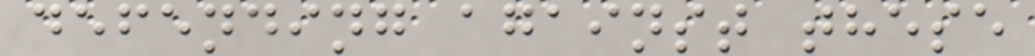defending against these
